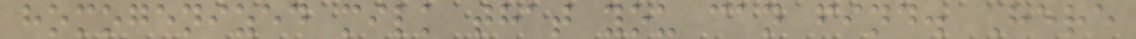homogenized milk that you can find. Here
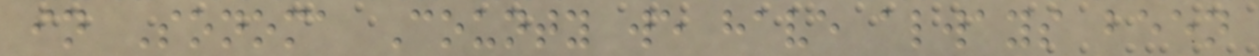in Sonoma County we have always been
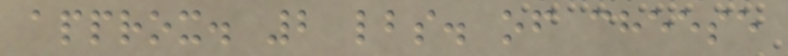approx. 2 lbs. of cheese
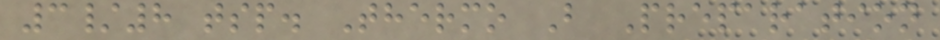3/8 tsp. Thermo B Preparation
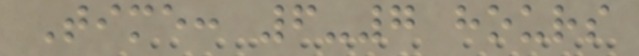Time: 6-7 hours
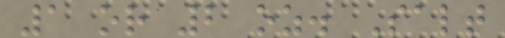1 or 2 oz. Salt
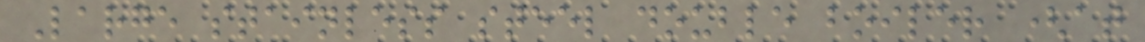Large stainless steel double boiler (at
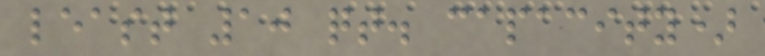least 10 qt. capacity)
